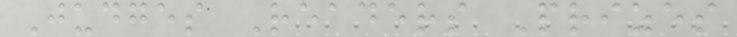Judges Readers Prizes
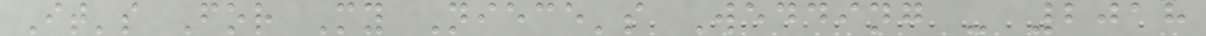It's For My Niece's Wedding - 2018
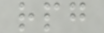rpg
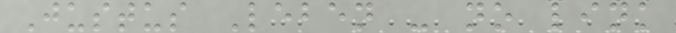Justus Leben - no link
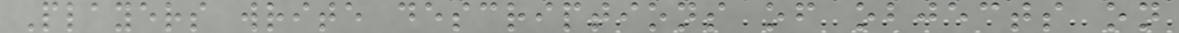Players write descriptions of objects on
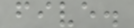five.
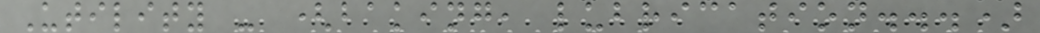Utility - (baking, lubrication...)
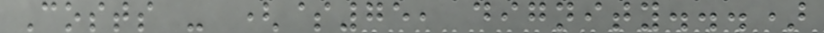Costs - ($75, dignity...)
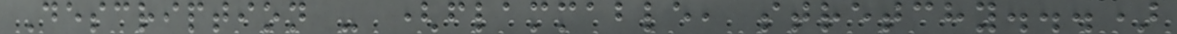Description - (flammable, stretchy...)
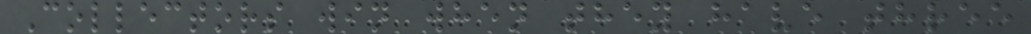Collectors win when they have three
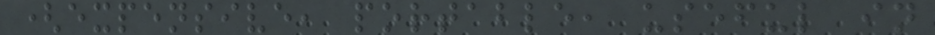(expensive, portable, useful in
